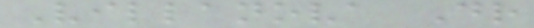Villanova Dr
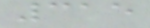315
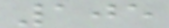105
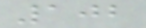102
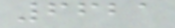6621
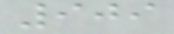909
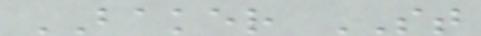BAKER ST
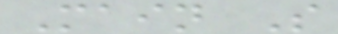Main S
